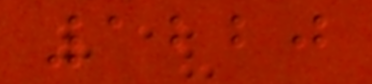1220
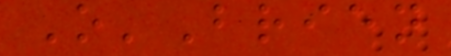O'Brien
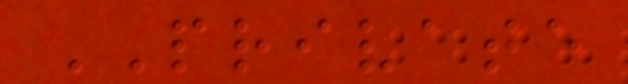PRIVATE
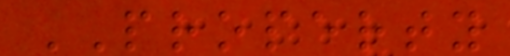PROPERTY
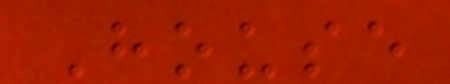House
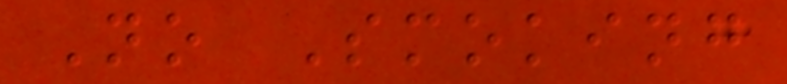No Smoking
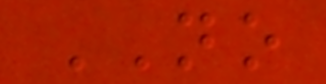NO
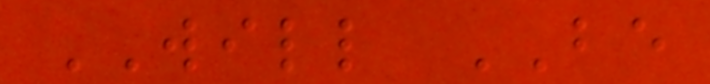WILL BE
